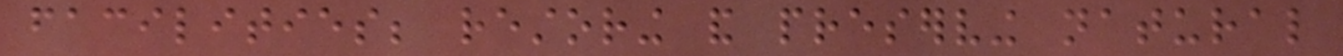facilities; restoring and preserving natural
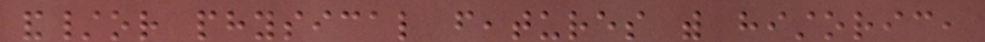and/or physical features with historic,
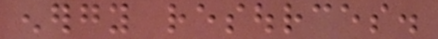energy resources.
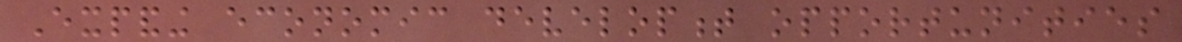Expanding economic development opportunities
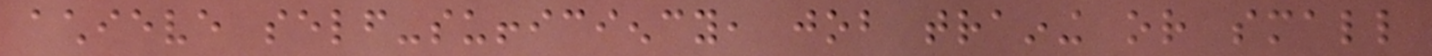achieve self-sufficiency, job training or small
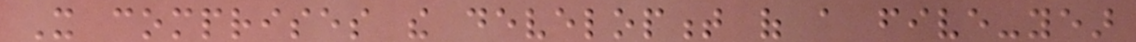It comprises the development of a five-year
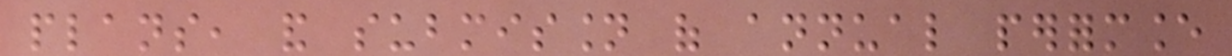plans, and submission of annual performance
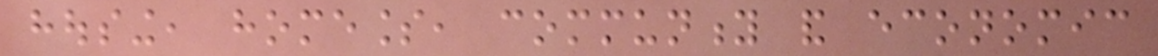housing, homeless, community and economic
